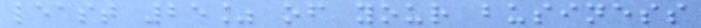least 25% of your business
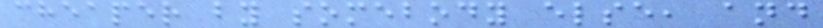cheaper by somebody else, and
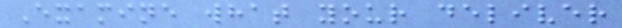Examine what your deliver
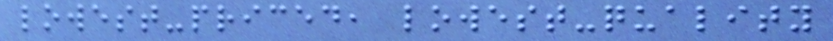lowest-priced, lowest-quality
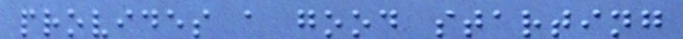provides a good starting
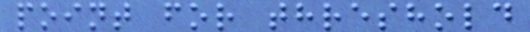point for threshold
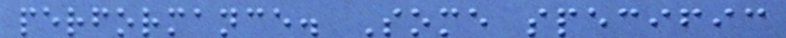performance. Some specific
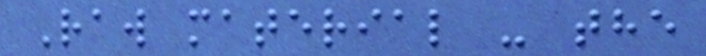Raw material - the
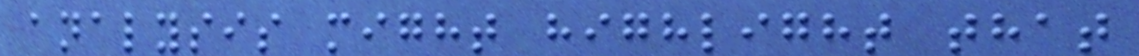analysis might highlight that
